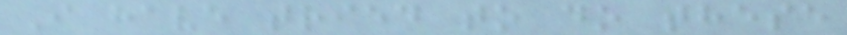I have tried to do these
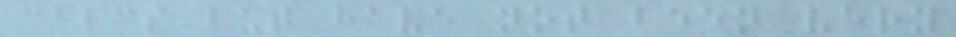calcs but have not been very
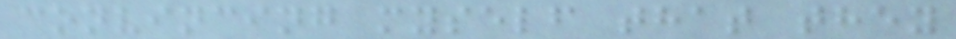convincing myself that they
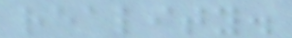reality.
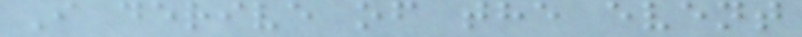I derive of the event
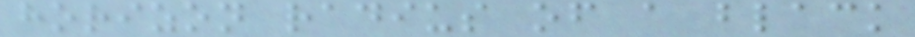horizon radius of a black
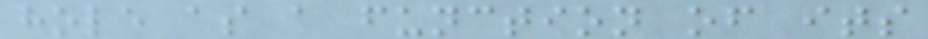hole as a function of its
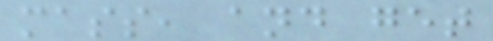mass, and get
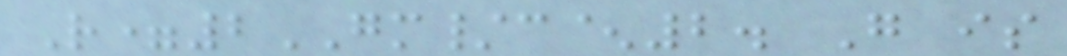R=2GM/c^2. G is
